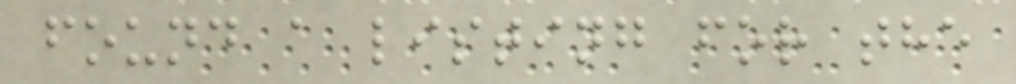found a listing for the
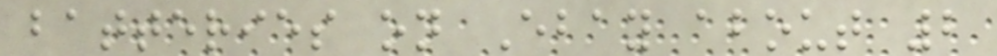batteries on Ebay about 2
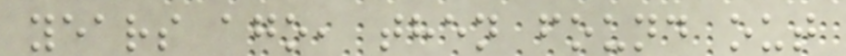years ago, then found out
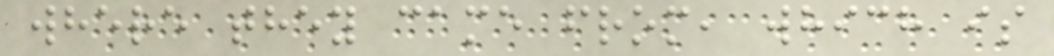where they came from, which is
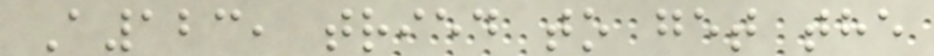A123, tried to get the
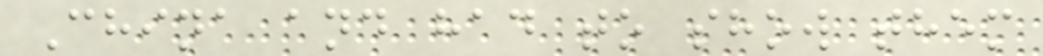China and had to show them
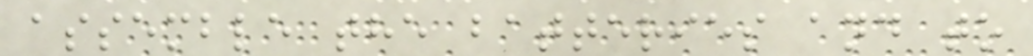assemble the batteries and to
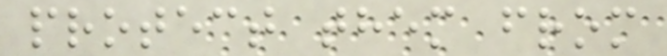protect them from
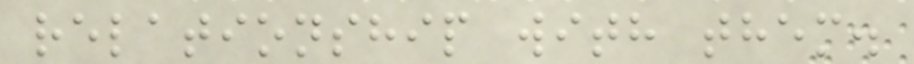relationship with them.
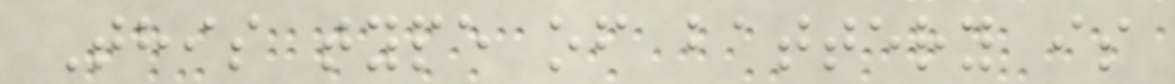This type of battery is
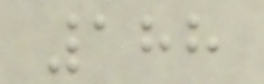188
